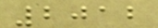2012
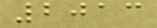2013
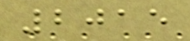2015
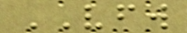VFW
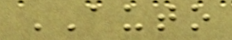AUTO
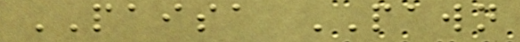PAISA PAWN
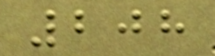208
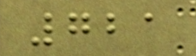721
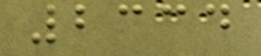2334
